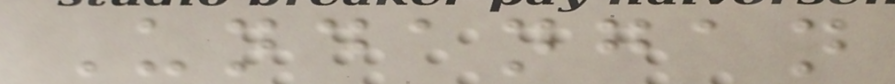Undangan
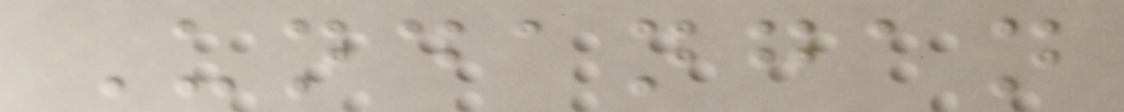Undangan
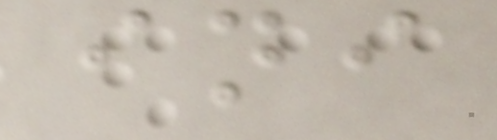ini
